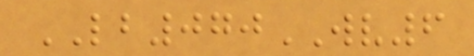LB070WV6
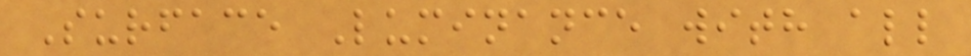Surface Luminance with all
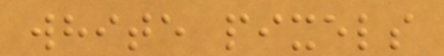white pixels
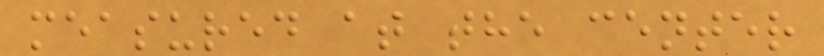measured at the center
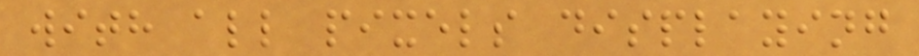with all pixels displaying
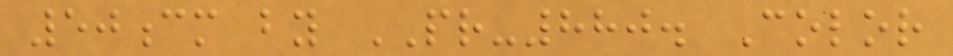50cm by PR-880. Color
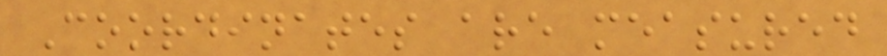Coordinates are measured
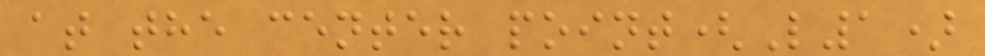at the center point(L1)
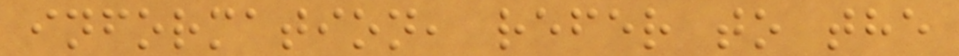information, refer to the
